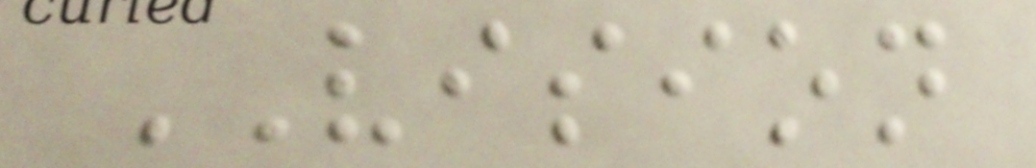VISION
